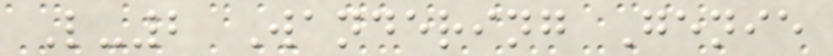L-2 Wandering Genie
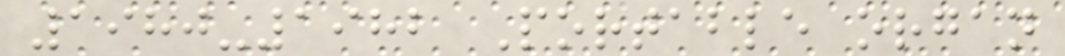1980-1982 Portable organ
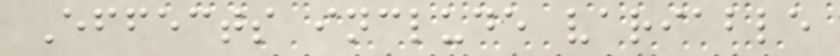Effects include variable
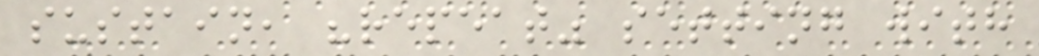sustain, "repeat" setting with
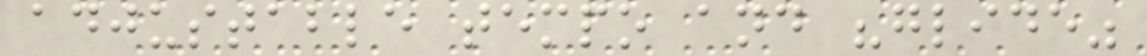adjustable tempo and "glide"
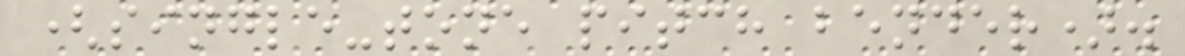(single-tone pitch bender).
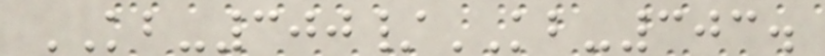KB-300/KB-303.
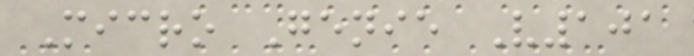Micro Genie V101
